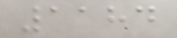1184
